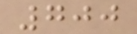700
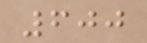600
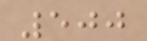500
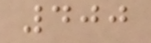400
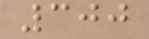300
